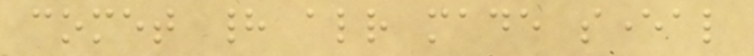comet had already made several
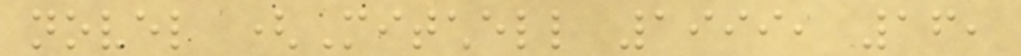novel (Mitchell 1999, 16,
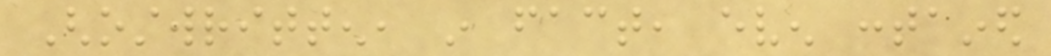Ghostwritten, in fact, even contained
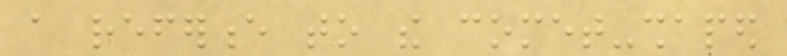a reference to the comet-shaped
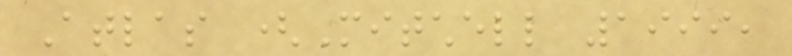Atlas (Mitchell 1999,
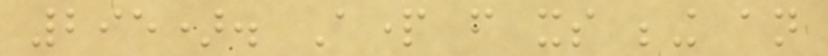295). Apart from its being an
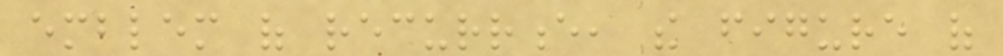emblem of recurrence, the figure of
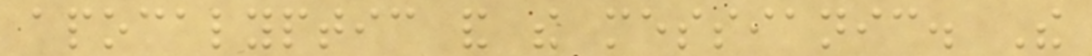apocalyptic and the messianic. The
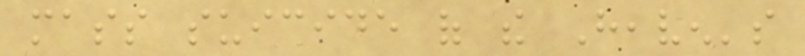mass suicide of the Heaven's
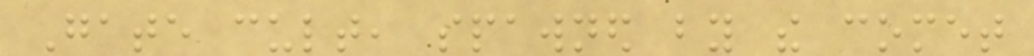Gate cult, spawned by the comet
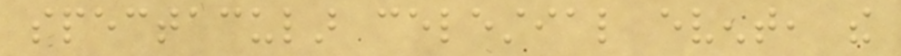spectacular celestial event, the
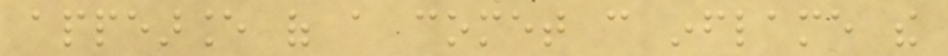appearance of a comet can inflame the
